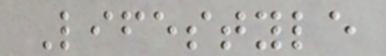Lifestyle
